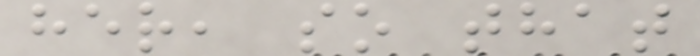her, so that
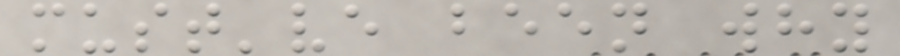must've been why
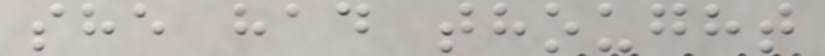she had thought
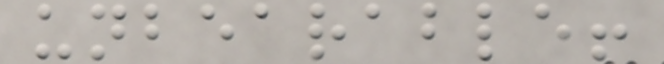unbearable!
